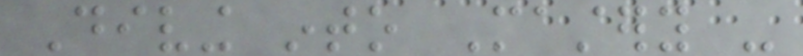Diving into Mastery -
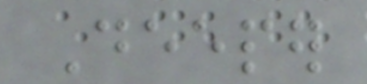Deeper
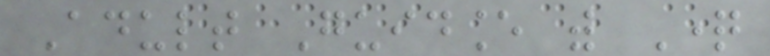Adult Guidance with Question
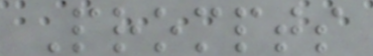Prompts
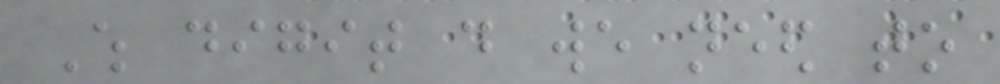Which digit do we need to
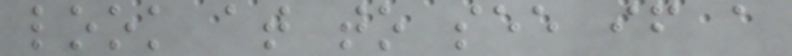look at to see if a
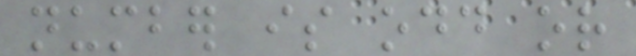number is odd or
